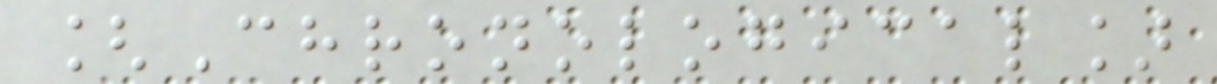[Chronological]
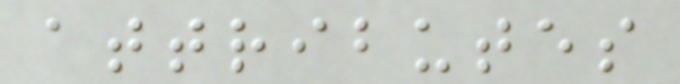attributes
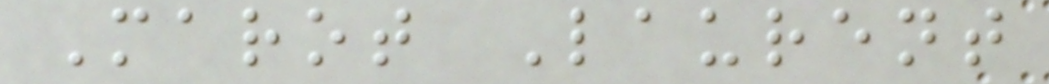Marot Laurent
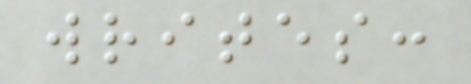writes:
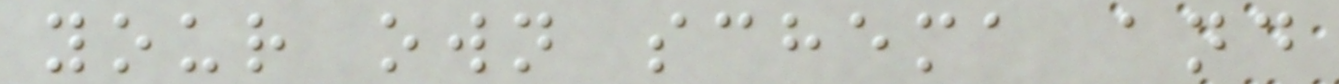your own schema and
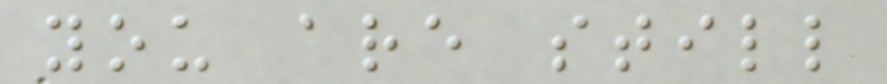you are still
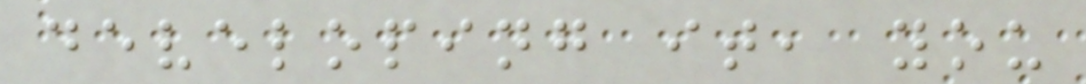developing it, you
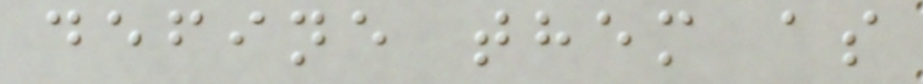define them as
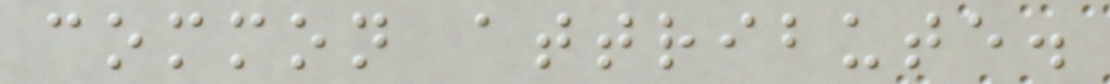common attribute.
